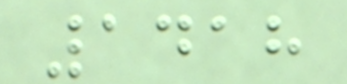1418
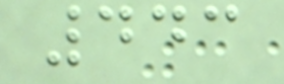443
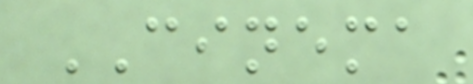CINEMA
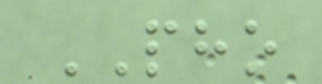PHO
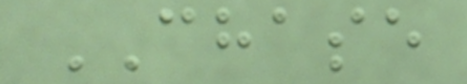CHASE
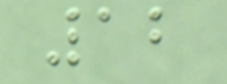12
